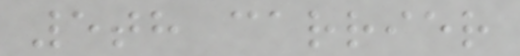5th carrier
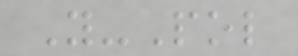Y-Pol
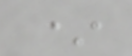*
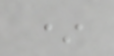*
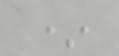*
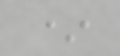*
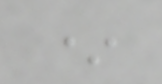*
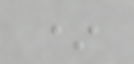*
